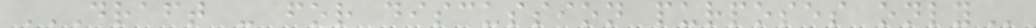DRAFT - FOR DISCUSSION PURPOSES ONLY
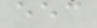eec
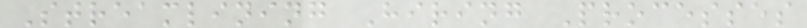Streamlining Hiring Processes
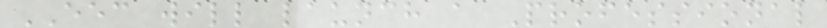EEC will launch a Professional
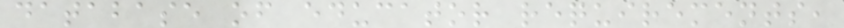database of educator requirements,
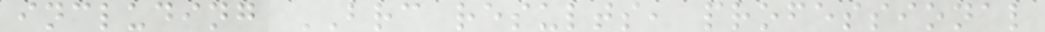including BRC results, professional
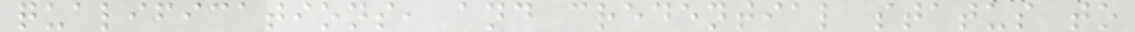qualifications, and credential status to
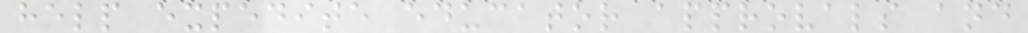help expedite educator approvals and
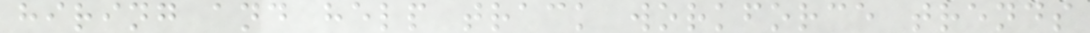hiring and help track workforce trends
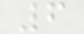6
